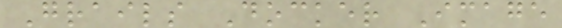Grails Docker Image
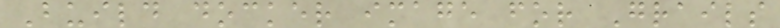Build docker image for Grails
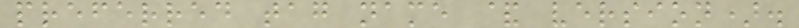preferred tag name & version).
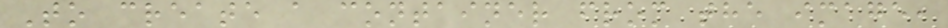To create a container from the image,
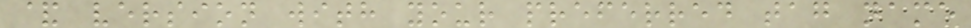& version with your preferred tag name
